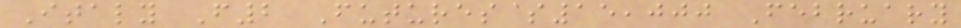Italy F2 Futures$15,000 February
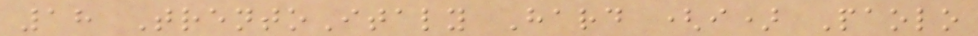18 TrentoItaly Hard (i) Paolo
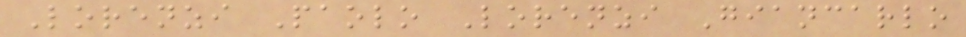Lorenzi Paolo Lorenzi Giancarlo
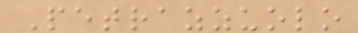Petrazzuolo
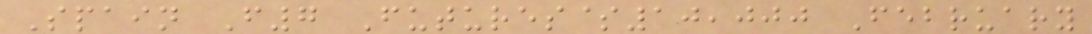Spain F7 Futures$10,000 February
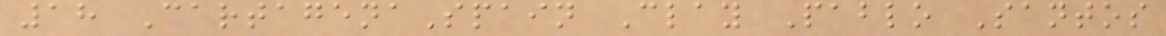18 CartagenaSpain Clay Pablo Santos
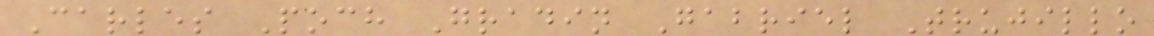Carles Poch Gradin Gabriel Trujillo
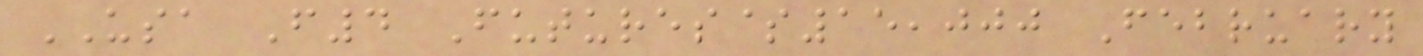USA F4 Futures$15,000 February
